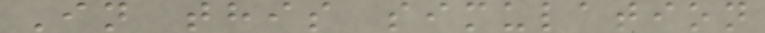In this simulation
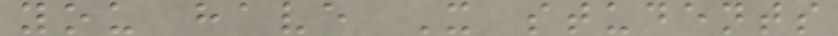you have X students
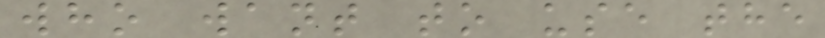who want to use the
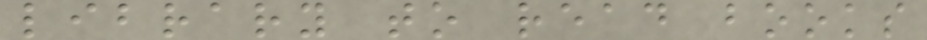library to read books
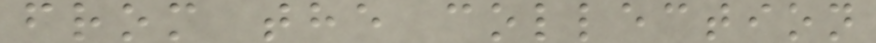from the collection
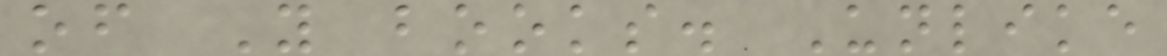of Y books. Unlike
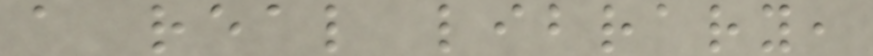a real library,
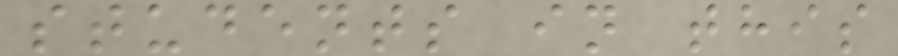students in this
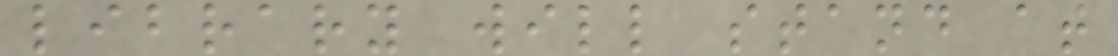library will stand at
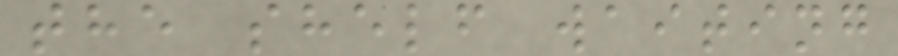the shelf waiting
